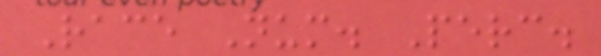Race Num. Perc.
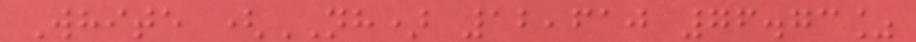White (NH) 12,610 76.73%
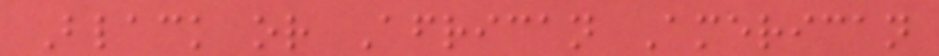Black or African American
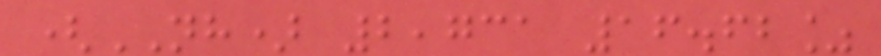(NH) 2,731 16.62%
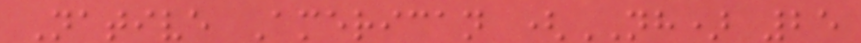Native American (NH) 25
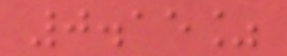0.15%
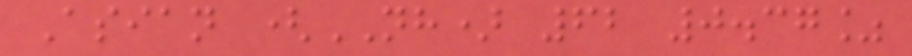Asian (NH) 62 0.37%
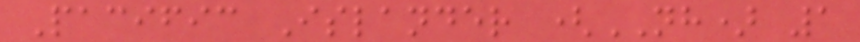Pacific Islander (NH) 1
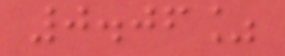0.06%
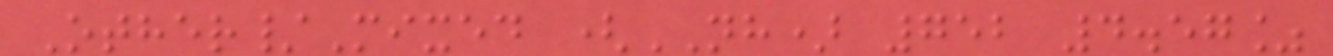Other/Mixed (NH) 752 4.57%
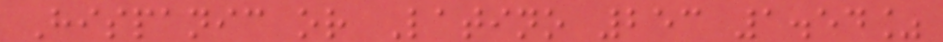Hispanic or Latino 253 1.54%
